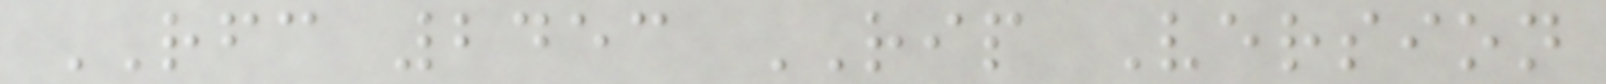RFC 2453 RIP Version
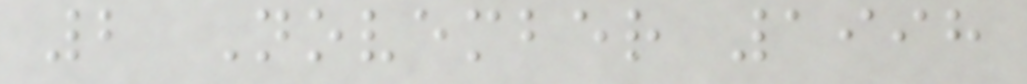2 November 1998
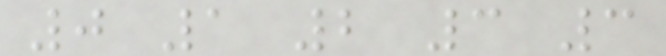0 1 2 3 3
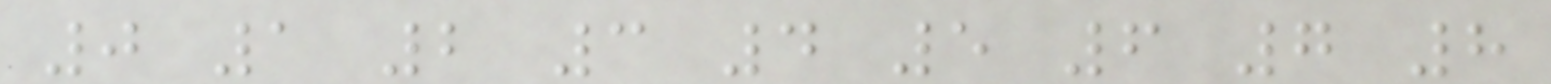0 1 2 3 4 5 6 7 8
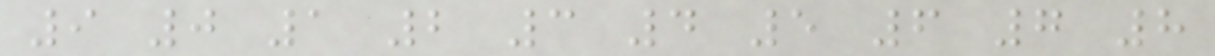9 0 1 2 3 4 5 6 7 8
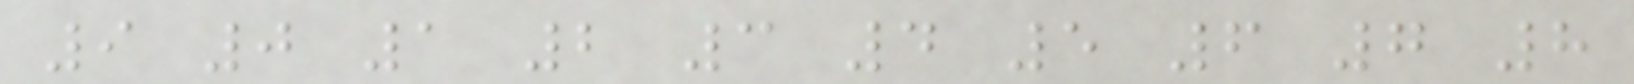9 0 1 2 3 4 5 6 7 8
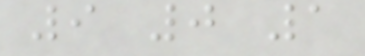9 0 1
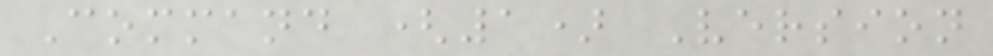Command (1) Version
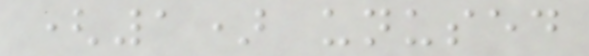(1) unused
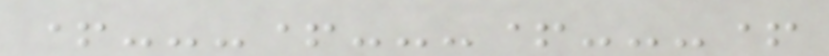+---+---+---+
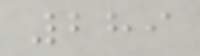289
